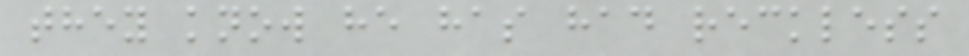they know he has had reckless
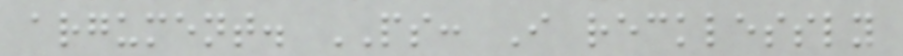argument. PS: I recklessly
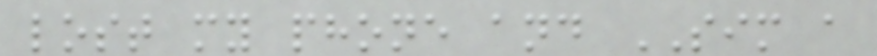lost my phone and SIM a
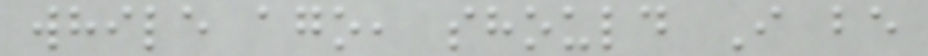while ago, should I be
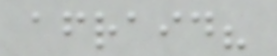afraid?
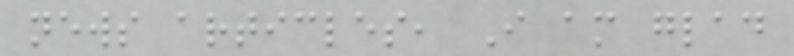news articles, I am glad
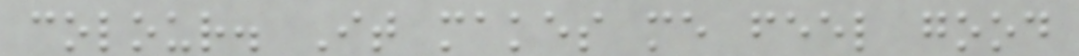colour. It makes me feel good
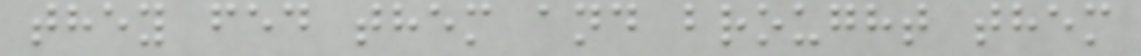they fed them and brought them
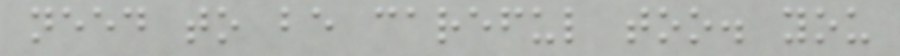need to be careful too. you
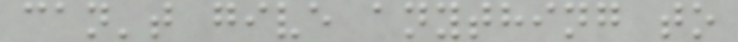can't give anything to
